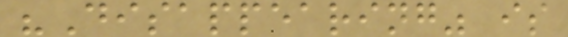"Disappearing" is
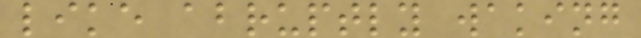like abruptly waking
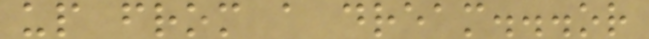up from a dream...or
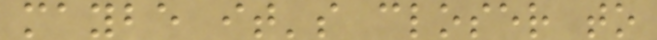maybe it's closer to
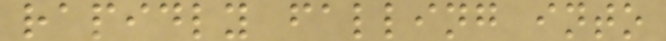rapidly falling into
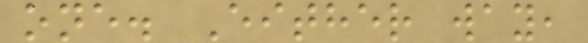one. Either way,
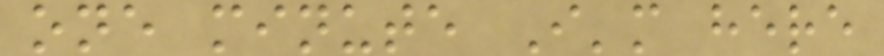one minute I'm here
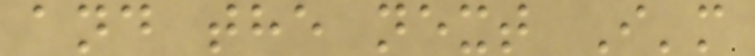and the next I'm
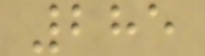285
